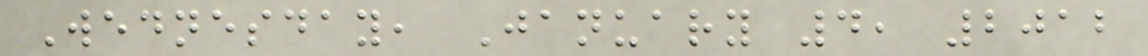Wednesday, January 4, 2012
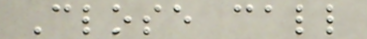Close call
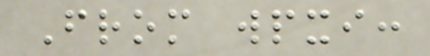From wpxi:
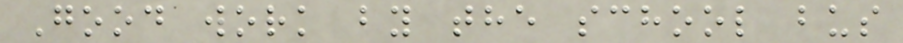Good work by the school bus
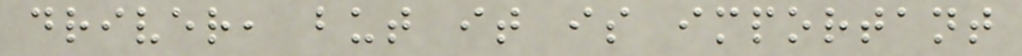driver, but it is important
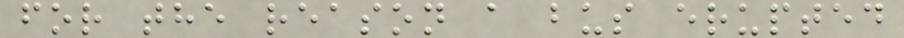for the reason a bus erupted
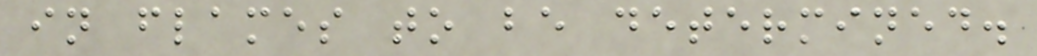in flames to be determined.
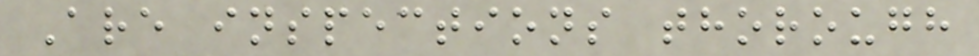Are inspections thorough
